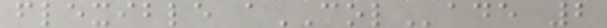flexible aCOLade 2
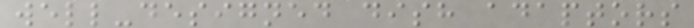well-designed dish adaptors
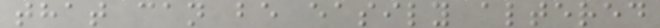that can be easily altered
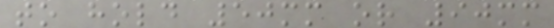to hold 50mm or 90mm
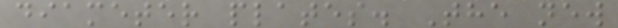diameter plates. The new
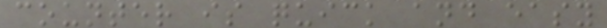counter is quick and easy
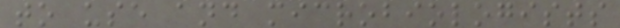to use and microbiologists
